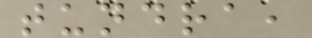tundra,
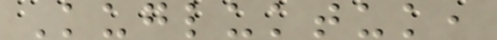Kugluktuk,
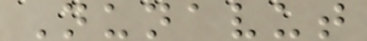Nunavut
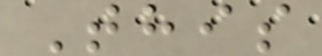This
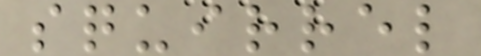squirrel
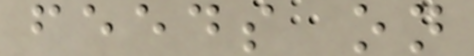feeds on
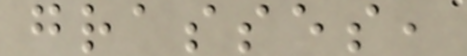grasses,
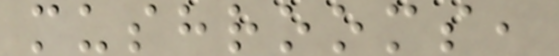mushrooms,
